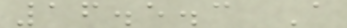16.5.3 A
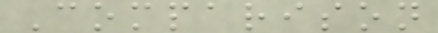Comparison
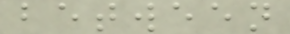between
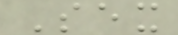Sex
